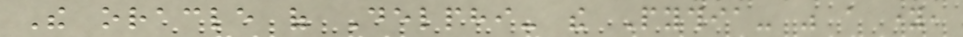The oracle of Delphi- the Pythia- was a young,
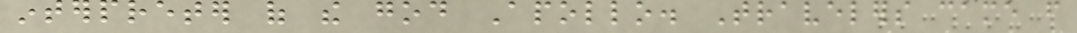interpreter of the god Apollo. Travelers came from
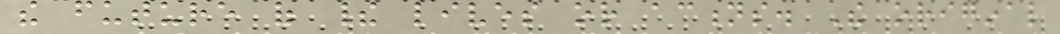the future of their lives or actions. The original
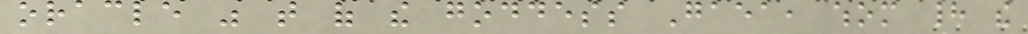oracle was that of the goddess Gaea, whom had the
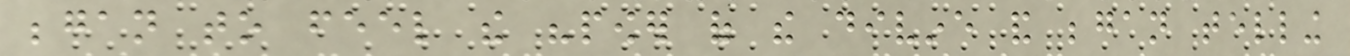began to feel the "power of the divine and began telling
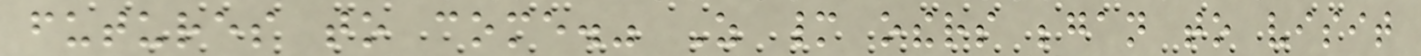futures to come." As many others began to visit
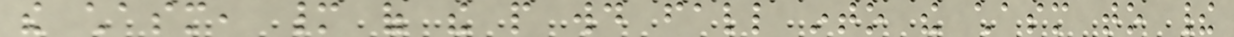the chasm, many of the people would fall into the chasm to their
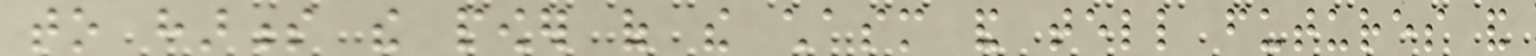to harness the power of the chasm and tell futures and
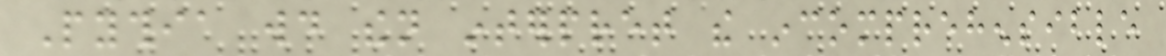Pythia would then interpret the incomprehensible
